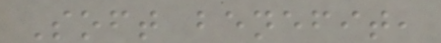Soft benefit,
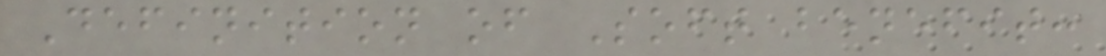Definition of Soft benefit:
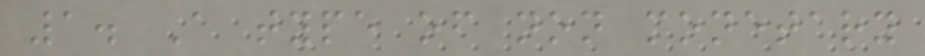1. A type of non monetary
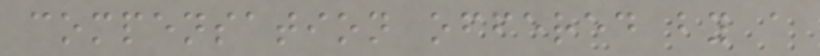compensation offered by a
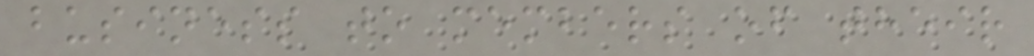business to members of their
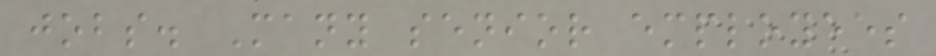jobs. Many senior employees
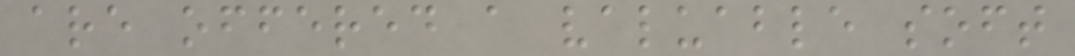are offered a valuable soft
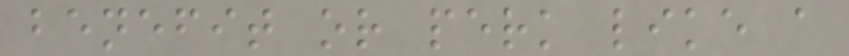benefit or perk like a
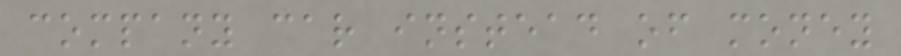company car instead of money
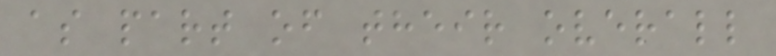as part of their overall
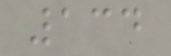134
